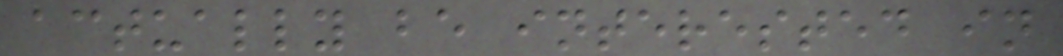actually be interested in
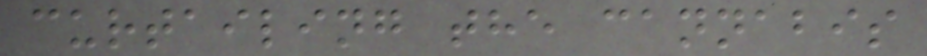curtailing the cannabis
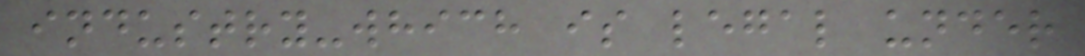industry-which is legal under
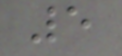5
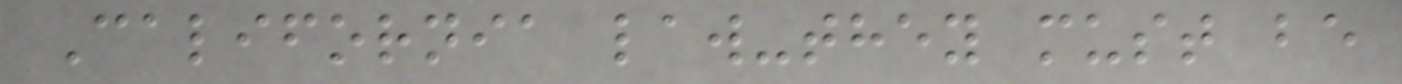California law-they must be
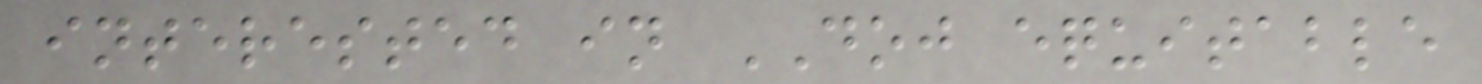interested in DOJ equitable
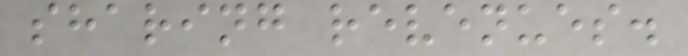sharing revenues.
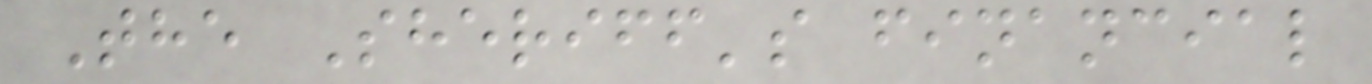The Sheriff's financial
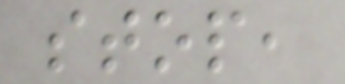stop,
